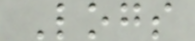Logs
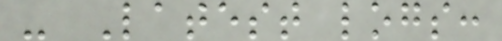- Latest logs:
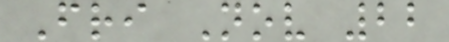Fri Nov 22
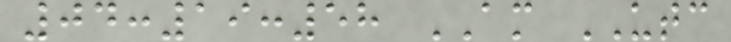04:19:58 AM UTC
